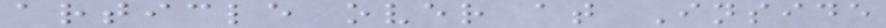article over at Inside
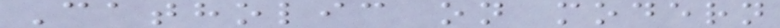Catholic on modern
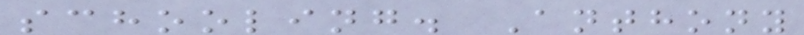schooling. Anthony
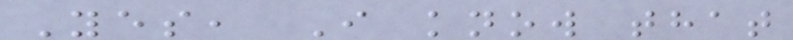Yes, I know that
